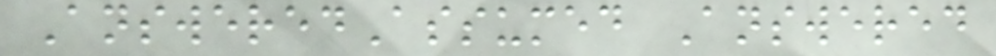AnsweredAssumed Answered
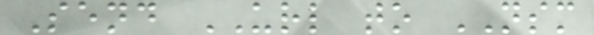Send URL to NSM
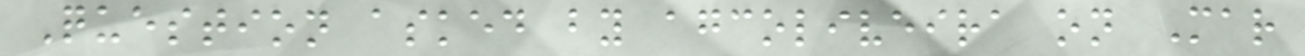Question asked by agcoliveira on Mar
